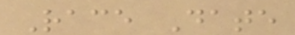Race Date
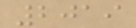2019
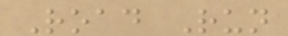Road Run
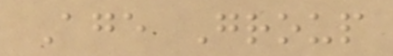Age Group
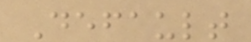Default
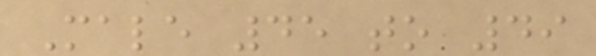Male 45 to 49
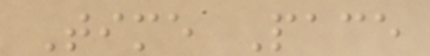Time Pace
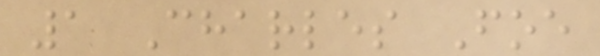1 Charles Foe
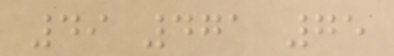49 471 75
